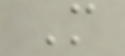M
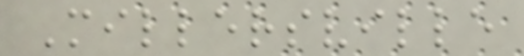Millersville
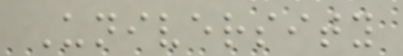University
